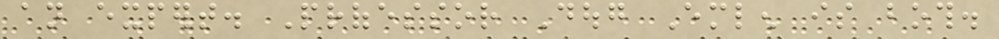an expert. Professor Doug Emlen is both.
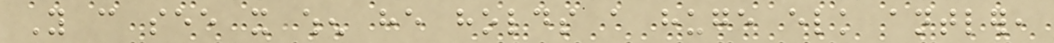You can see it when he holds a huge elk antler,
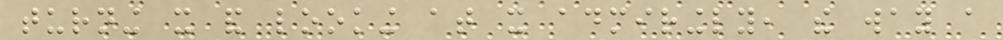turning it and looking at it admiringly, the way a
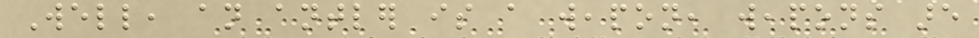Well, an antler is a weapon, weapons are
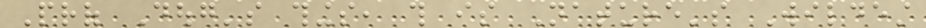Prof Doug's things, this is Nature's Wildest
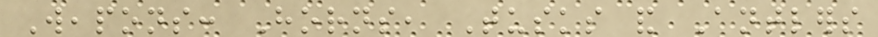Weapons: Horns, Tusks and Antlers
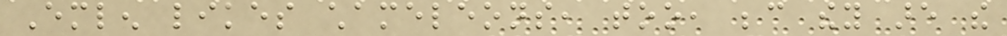Emlen likes chameleons, too, because they are the
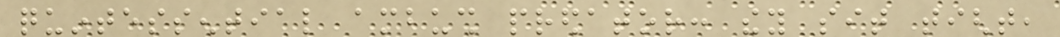quintessential ambush predator: they sit tight,
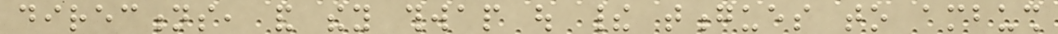directions, and they thwap out their tongues to ambush
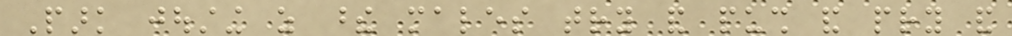Park jousting as these males try and push and pry and
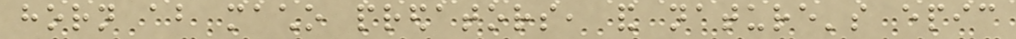horn about macho predators, and nature's epic
